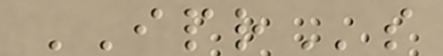IPRs
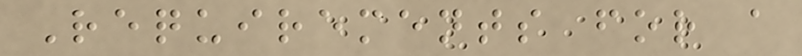Requirements for a
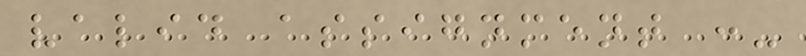valid assignment :-
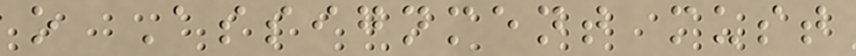o Assignment must
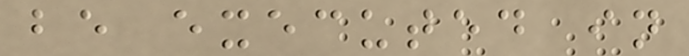be executed in
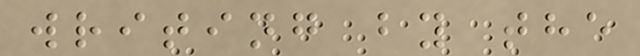writing by the
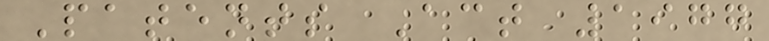Patents Act 1977
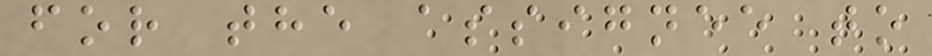for the assignee to
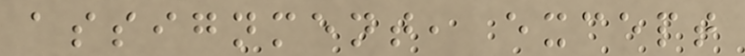assignment, except
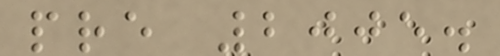pre 2005.
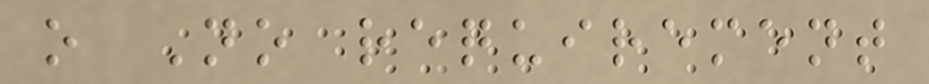o No requirement
